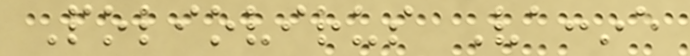Poliovirus Vaccine
